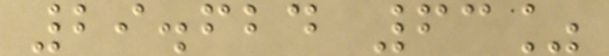29.624 63%
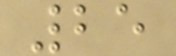25
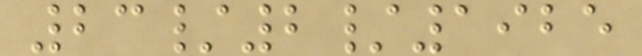23/2/1925
